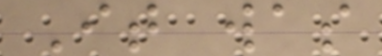It was
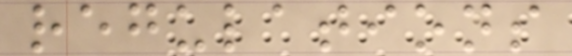regulations
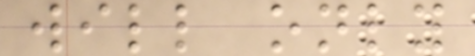will only
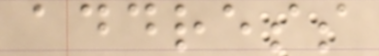address
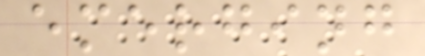emerging
